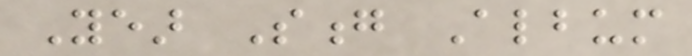Year Song Album
